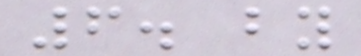6. by
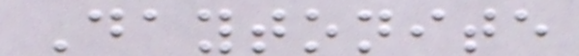Daytonite
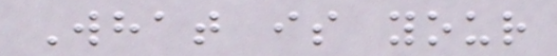What is your
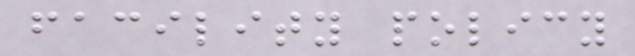facility policy
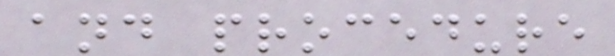and procedure
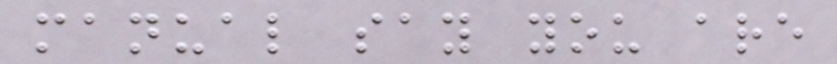manual say you are
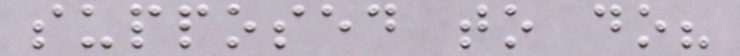supposed to do?
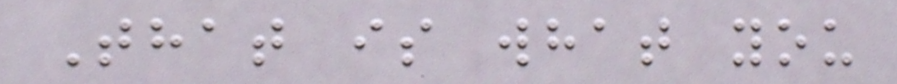That is what you
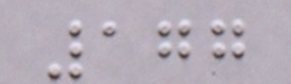177
